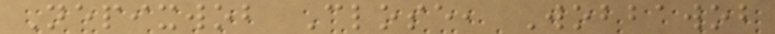Nepixwob Close, Wobbawob
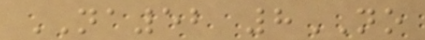NA52 8NO
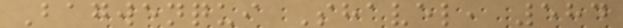Bagwenqui Shavel, 584
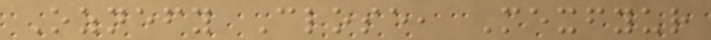Oznefy Close, Mexfyur
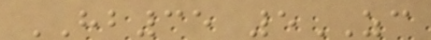HB35 5ZC
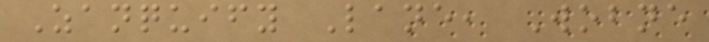Zanquify Lane, Wobne
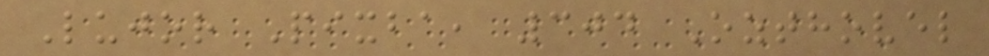Lujor Pixba, 304 Ozthovel
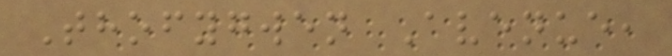Thofygwen Avenue,
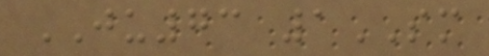JU73 1SM
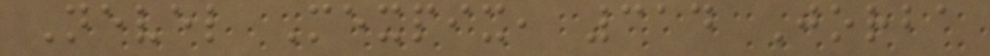Nevel Mexpix, 314 Jorba
